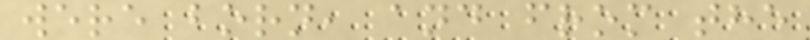were born, and from the
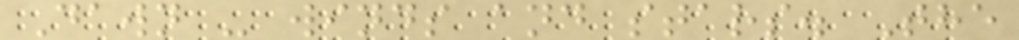Dawn - winds and stars. The
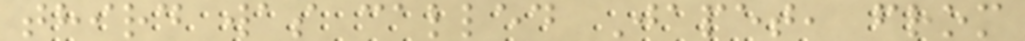third was called Japet, from
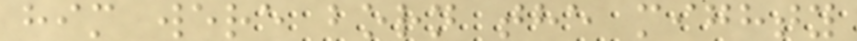him were born the mighty
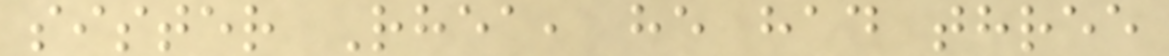sister Rhea, he had three
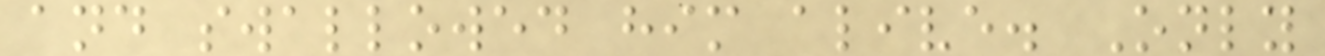and swallowed him alive. Only
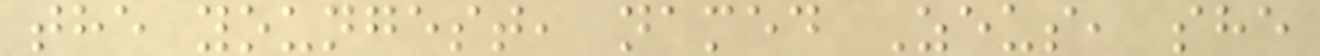the youngest, named Zeus, she
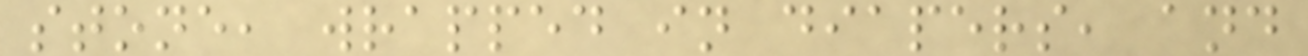stone, wrapped in diapers, and
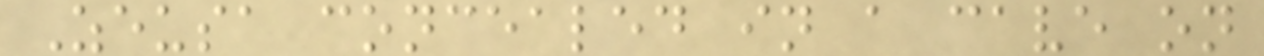Zeusa concealed in a cave on
